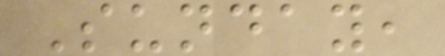Sunday,
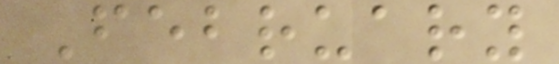February
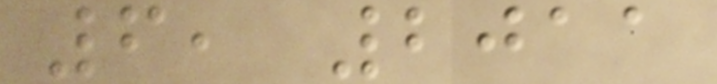6, 2011
